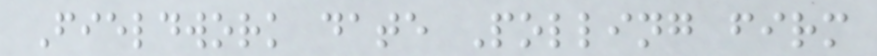Fieldwork date Polling firm
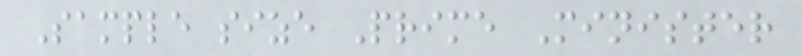Sample size Prime Minister
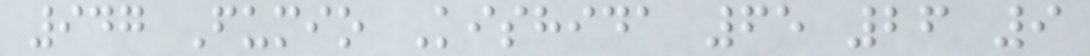947 Fumio Kishida 65 26 9
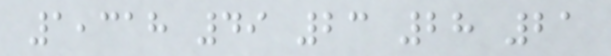1,318 49 23 28 21
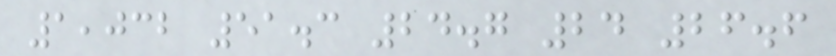1,032 51.3 24.7 24 26.6
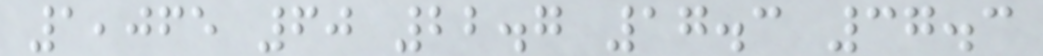1,065 60 22.7 17.3 37.3
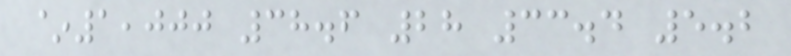~1,000 38.6 28 33.4 5.2
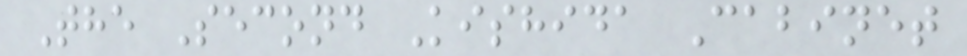The Second Kishida Cabinet
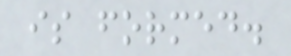is formed.
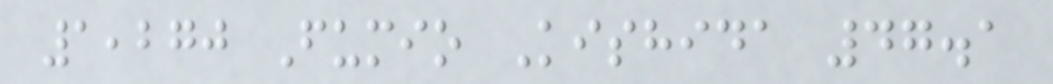1,270 Fumio Kishida 47.1
